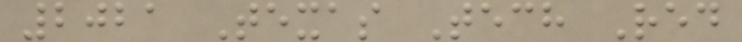2021 Texas Tech Red
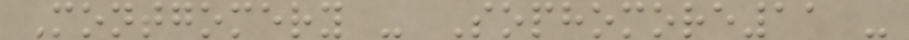Montgomery - Sophomore11 -
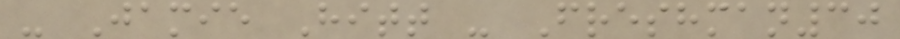- Jamie Hitt - Freshman30
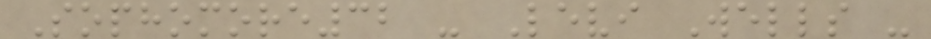Sophomore32 - Levi Wells -
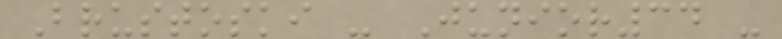Brustoski - Junior34 -
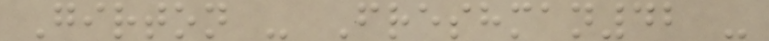Girton - Freshman42 -
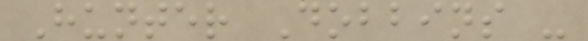Hunter Dobbins -
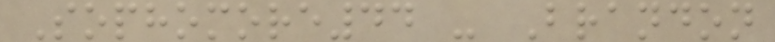Sophomore44 - Brandon
